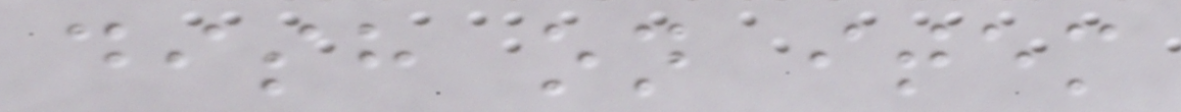dish on item
